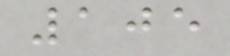105
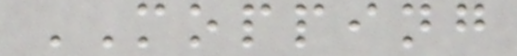MOPPING
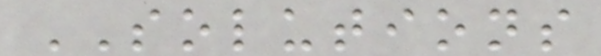SOLUTIONS
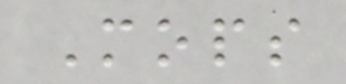Mops
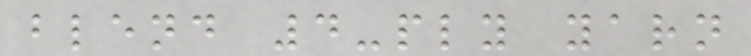blend 4-ply yarn
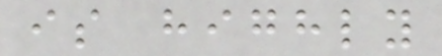is highly
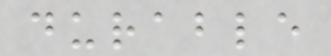durable
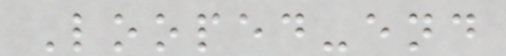Looped-end
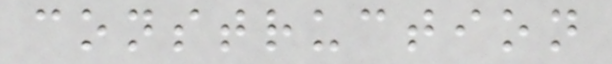construction
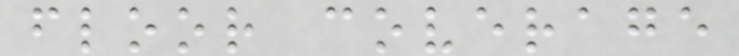floor coverage
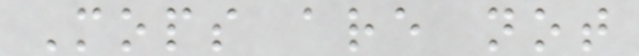Mops are not
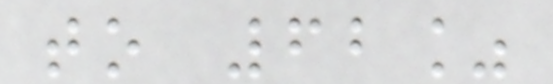to 62%
